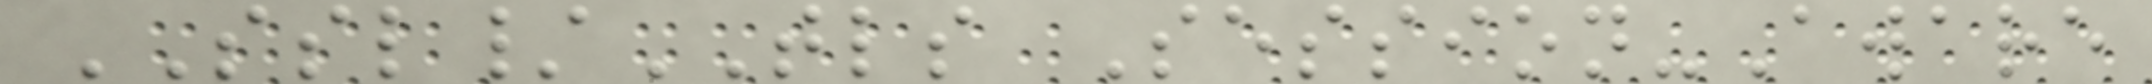SSL/TLS Session-Aware
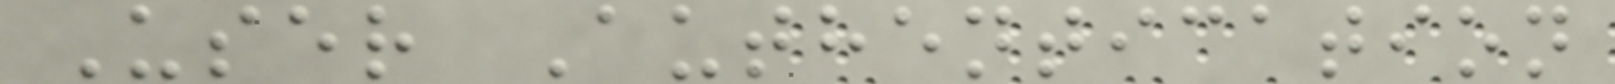User Authentication
